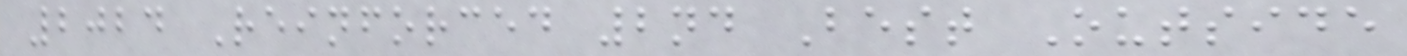2024 Reinforced 2nd Best Outside
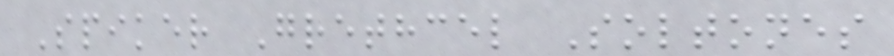Spiker Grethcel Soltones
